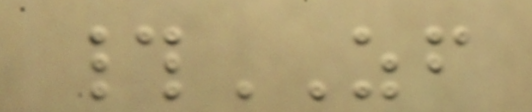#ZF
